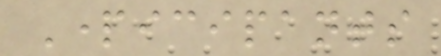Participants
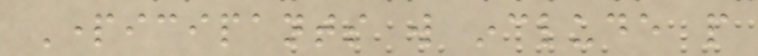Participants will include people
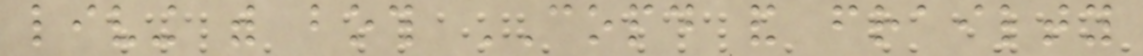living with both COPD and frailty
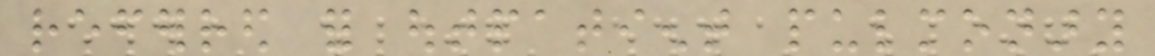referred for outpatient pulmonary
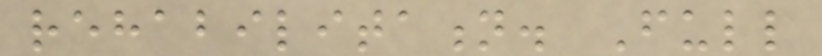rehabilitation. Full
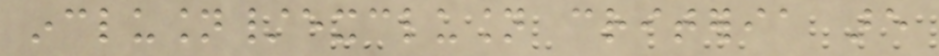inclusion/exclusion criteria are
